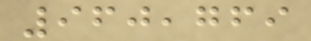960,769
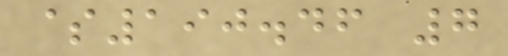$190.46 7
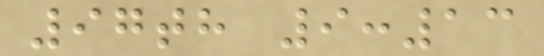97th 9:13
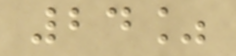24%
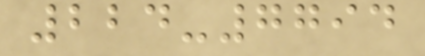224-7794
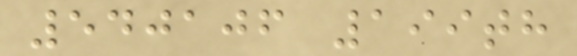540106 199th
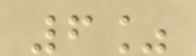6%
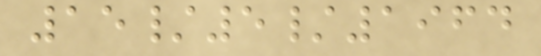15/5/1964
